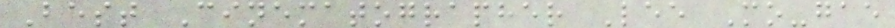Best Cinematographer Lee Mo-gae
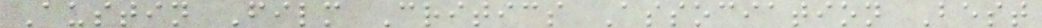Austin Film Critics Association Best
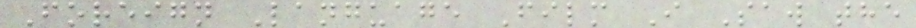Foreign Language Film I Saw the
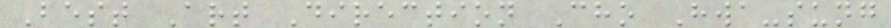Best Art Direction Cho Hwa-sung
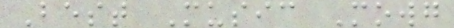Best Music Mowg
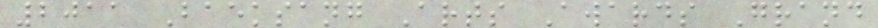2011 Baeksang Arts Awards Grand
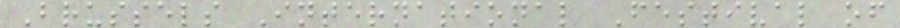Brussels International Festival of
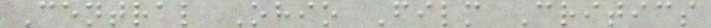Central Ohio Film Critics
